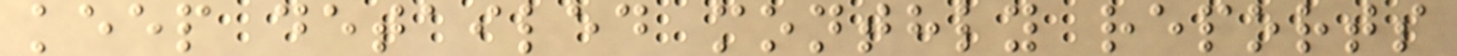keep detailed monthly reports
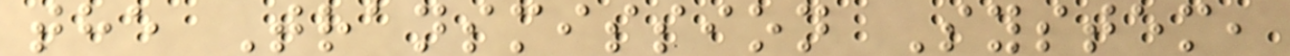the Transmission System,
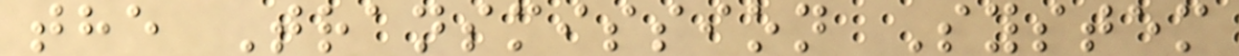the Transmission System
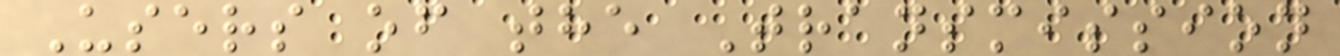Users of the Transmission
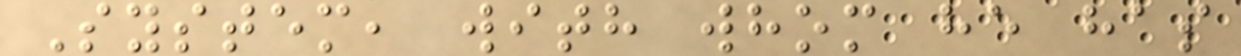System, with whom he has
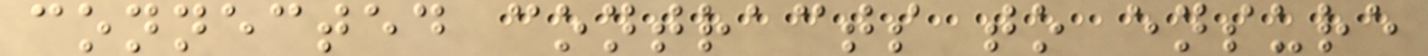connected contracts to ensure
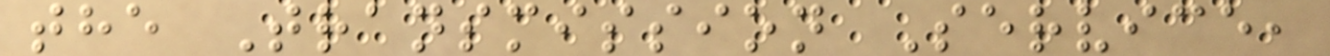the Transmission Service,
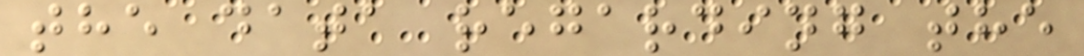the data regarding the
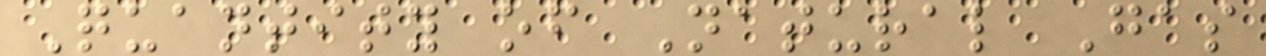Quantity of Natural Gas
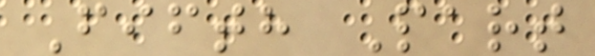Fifth Part
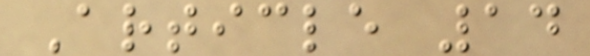Article 14
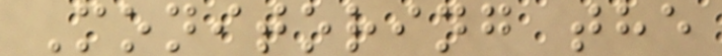Monitoring the
